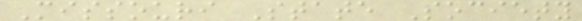Missouri State Society
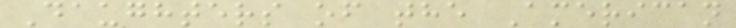Daughters of the American
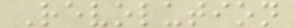Revolution
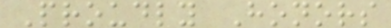Proudly Honors
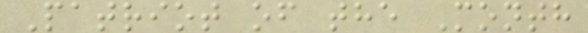Patriot of the Month
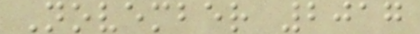November 2017
